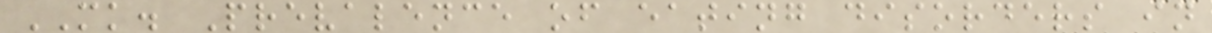MK. Prevalence of eating disorders in
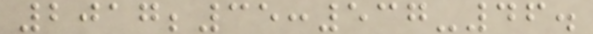2017;35:537-46.
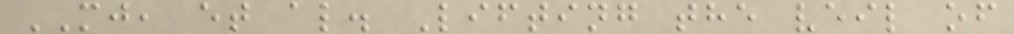MJ, et al. Lifting the veil of
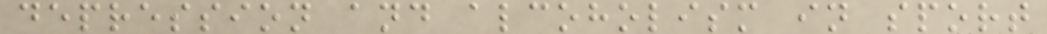depression and alcoholism in sport
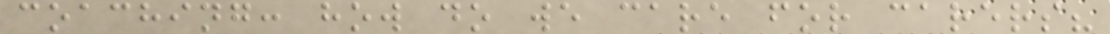coaching: how do we care for carers?
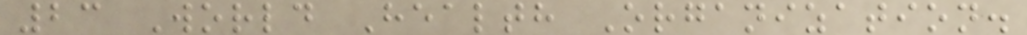23 World Health Organization.
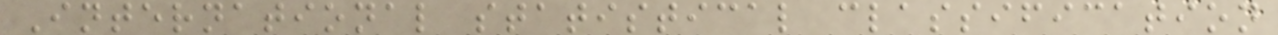International statistical classification
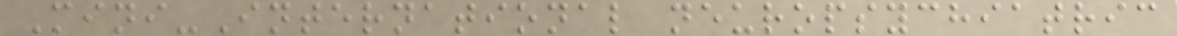Mini-International neuropsychiatric
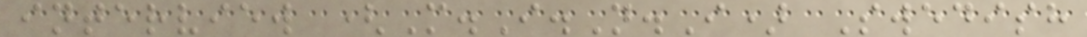interview (M.I.N.I) Swedish
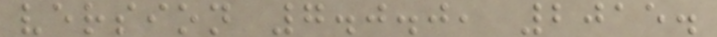version 7.0.0, 2015.
